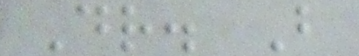Dr. B
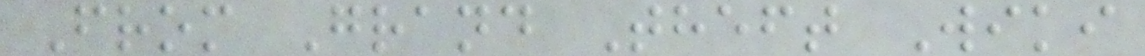From Grand Theft Wiki
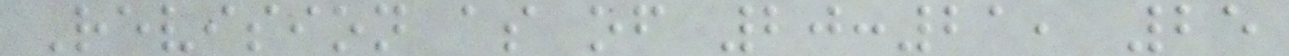Revision as of 20:21, 25
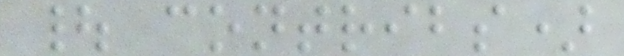| contribs)
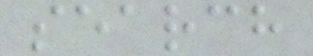search
